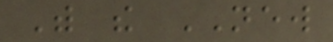With the NEW
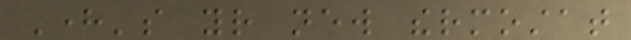Here's your new thermostat
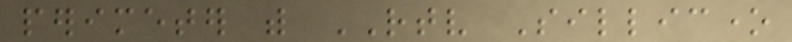perimeter with RTV Sillicone
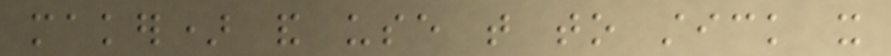maker) and use that to stick it
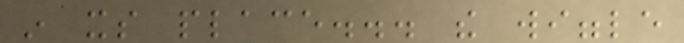in its place... the wiggle
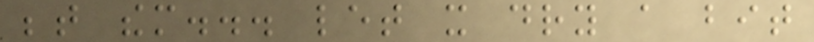between them... let it dry a bit
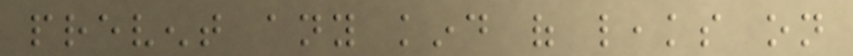prevent any kind of leaks on
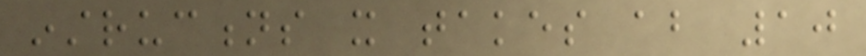instructions it takes about 10
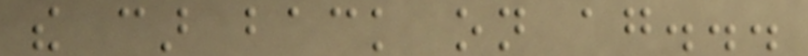the car back on again...
